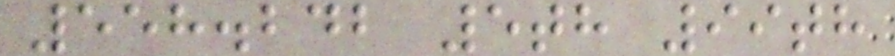558.242 5th 99th
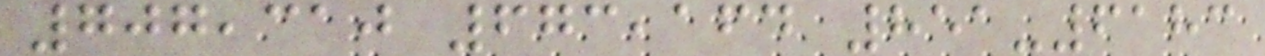707,310 673,164 851-6183
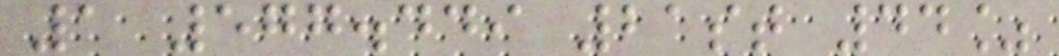1 577.449 21st 44%
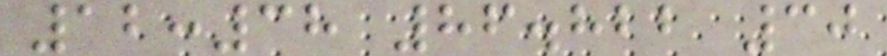12:38 86.822 30
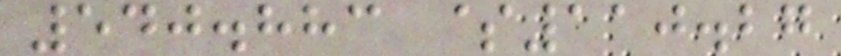540.883 $110.27
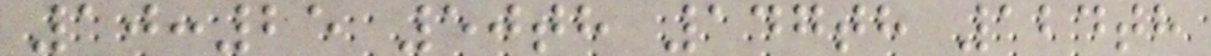10:25 50th 147th 124th
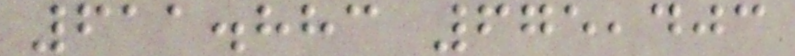611.883 675,403
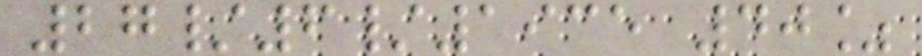27/6/1935 40%
